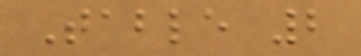Table 2
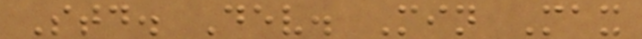Std. Dev. Min Max
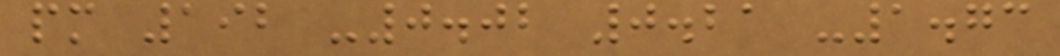pm 192 -0.02 0.21 -1.73
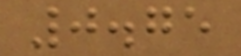0.75
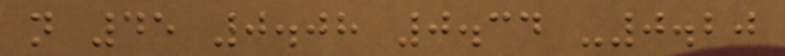n 45 0.08 0.34 -0.20
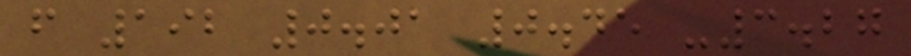f 192 0.01 0.45 -3.27
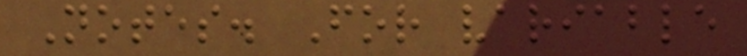Notes. For variable
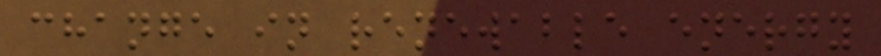change in renewable energy
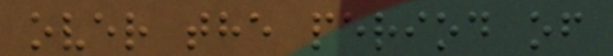over the period of
